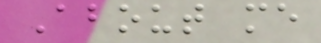About me
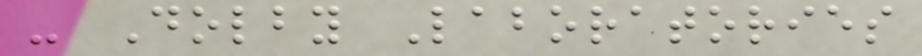- Dolby Laboratories
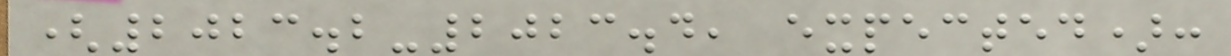(2023.2-2023.4, expected):
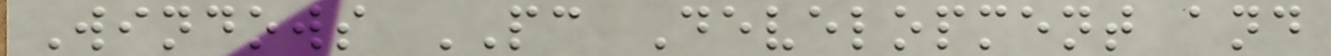Windows PC Development and
